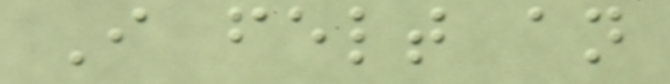I felt an
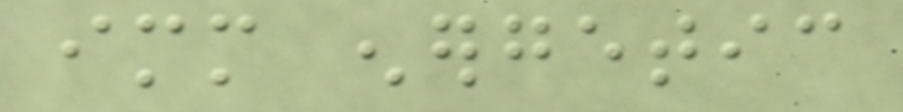immediate energetic
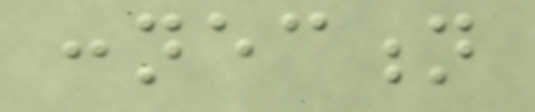connection
